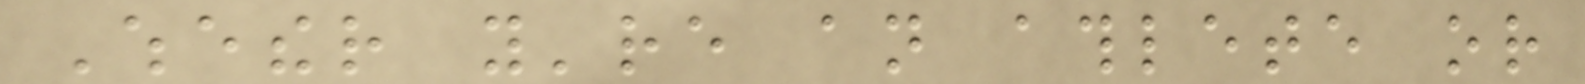Whether you're an athlete or
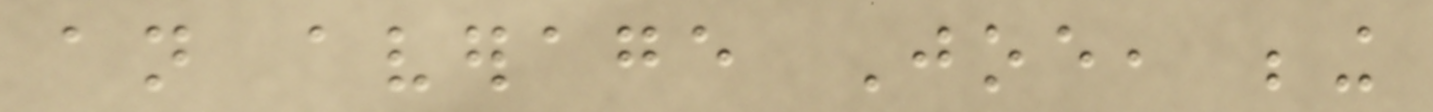an average Joe, being
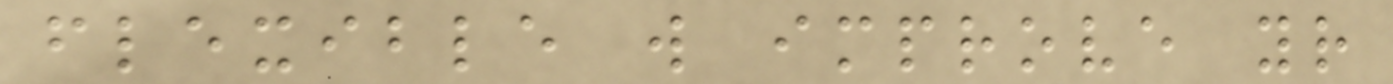flexible will improve your
